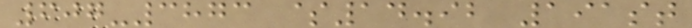607-3873 $14.92 191st
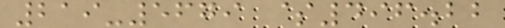219-5679 $496.22
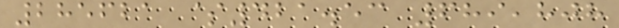285621 $421.53 689,808
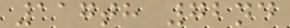117th 72nd
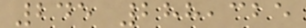245 288,325
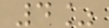4%
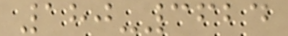180-3624
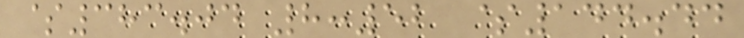$383.04 8:52 $144.44
